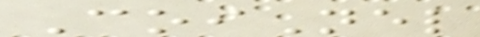CoiNel
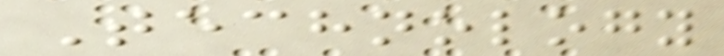Technology
